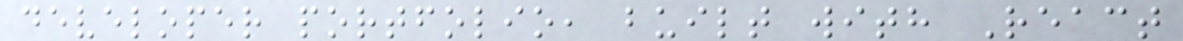developer portfolio, built with React
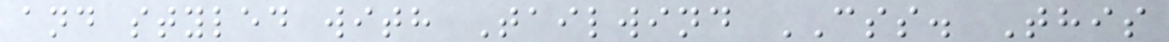and styled with Tailwind CSS. This
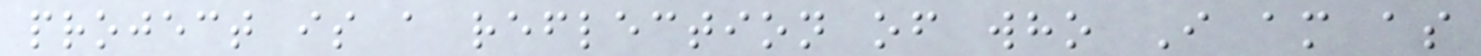project is a reflection of who I am as
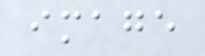image
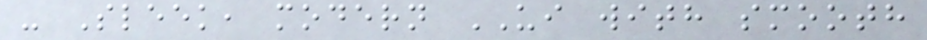- Sleek, modern UI with smooth
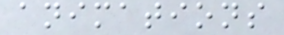animations
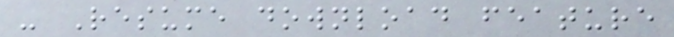- Resume download feature
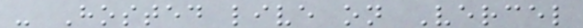- Hosted live on Vercel
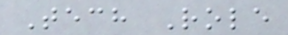Tech Role
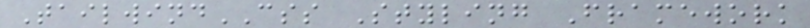TailwindCSS Styling Framework
